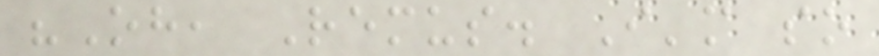"Oh, Remus. I'm so
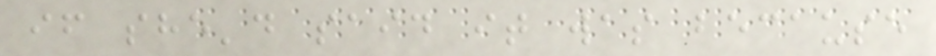if she'd said it was because
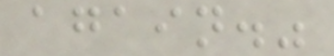again."
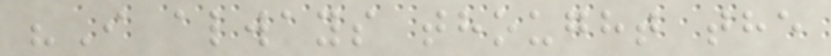"I always thought the
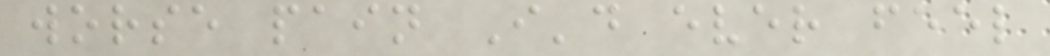worse pain I'd ever feel
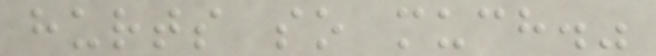hurts so much."
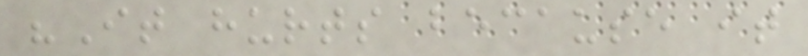"It hurts because it
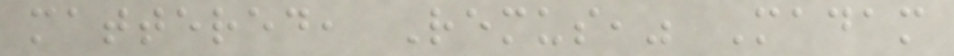mattered, Remus," Madam
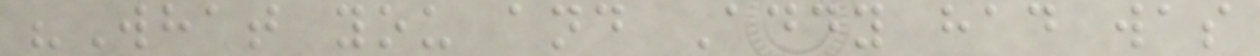"What you and Addy had was
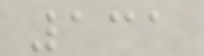131
